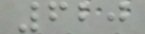620
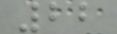22
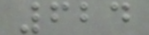624
